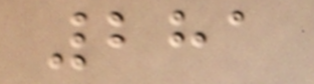281
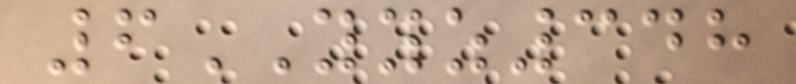6YYZ348
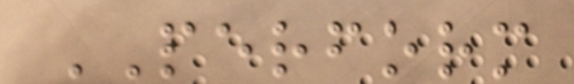PERFORM
